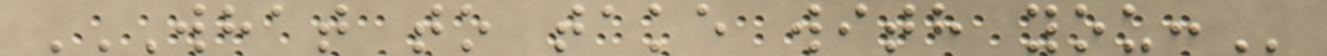WHAT TO TAKE WITH YOU:
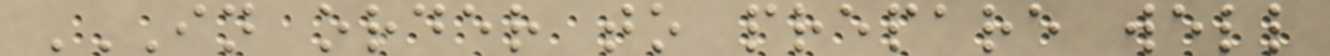IN ORDER TO PREPARE WELL
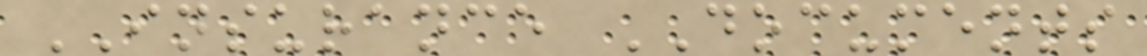INSURANCE DOCUMENTS
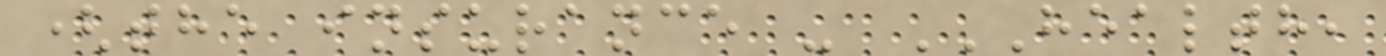(the insurance - HEALTH,
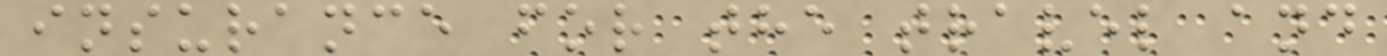insurance for the travel and
